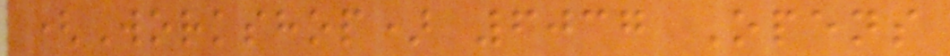(Workshop) 6037 Opens
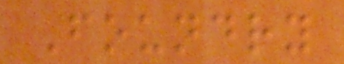Foundry
